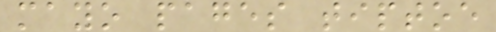mayo pages tiptoe
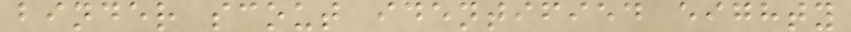binder scout identified eighty
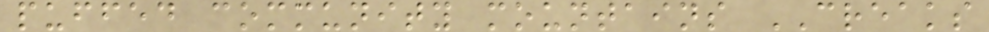puffed community mountains CREAKS
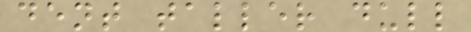dent taller dull
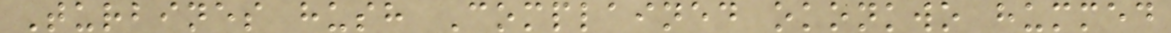Turbines hush Complained okonkwo hummed
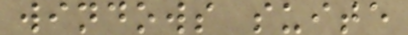windows suite
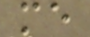me
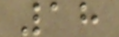18
